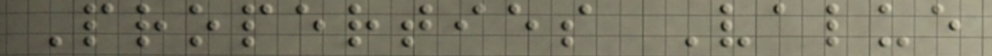Properties Value
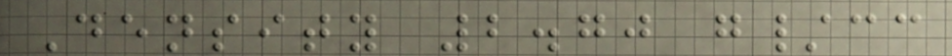Density 2.70 g/cc
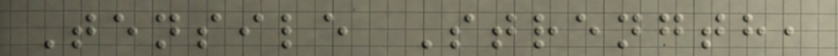Tensile Strength,
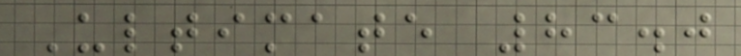Ultimate 83.0
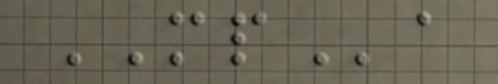MPa
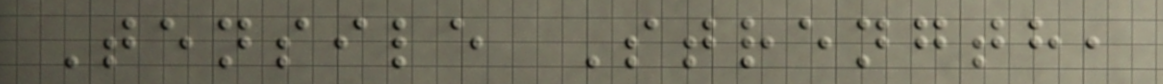Tensile Strength,
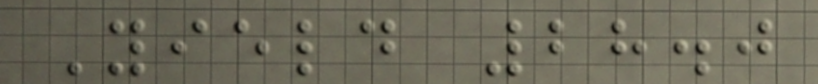Yield 28.0
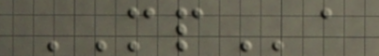MPa
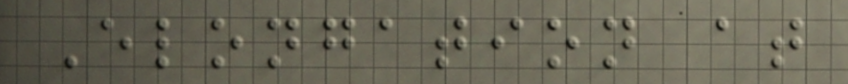Elongation at
